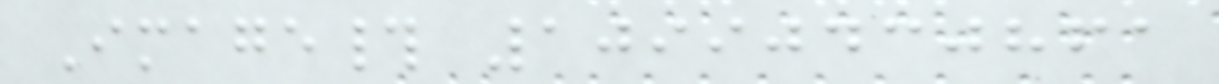Image# 10990430861
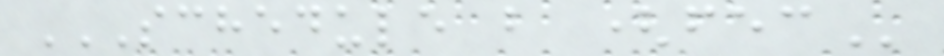SCHEDULE B (FEC
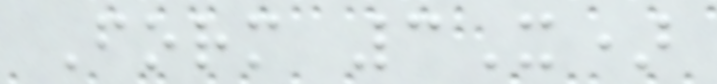Form 3X)
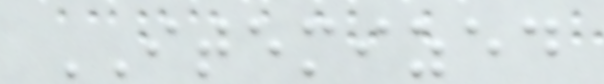ITEMIZED
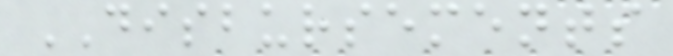DISBURSEMENTS
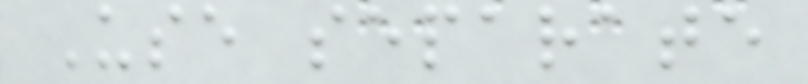Use separate
